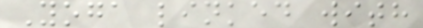Yoga linked with
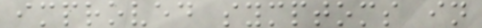improved symptoms in
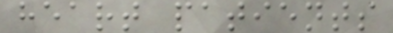heart patients
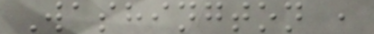Washington ,
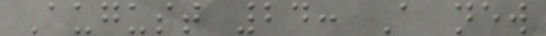August 24: A new
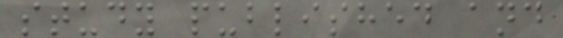study published and
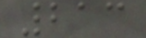213
